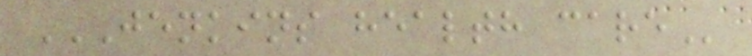JENKINS HEALTH CARE
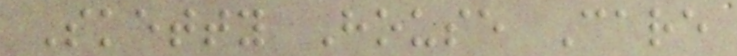Sketty House Care
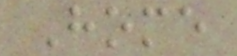Home
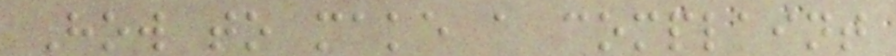How to make a complaint
